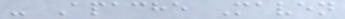- Apache Maven
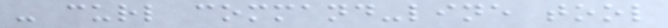- curl command-line tool
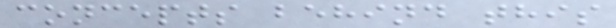concepts behind this
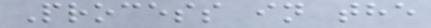Process in the
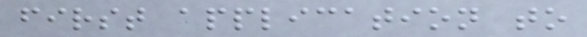first application to
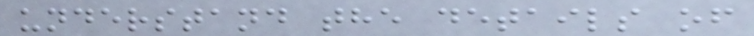understand the details of
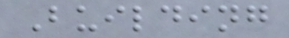Building
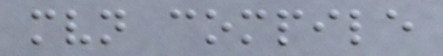mvn compile
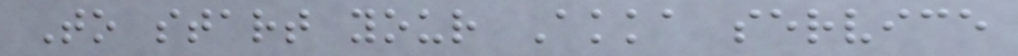To start your Akka service
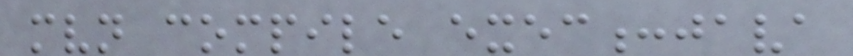mvn compile exec:java
